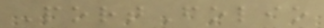PortFolio
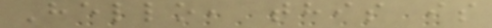Hello, this is
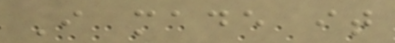I made it
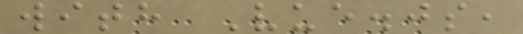with Vue.js,
